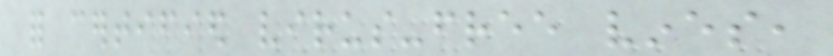for certified virus-free vines,
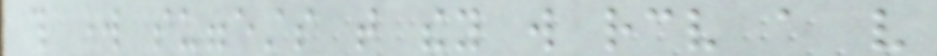this work suggests that they will receive a very
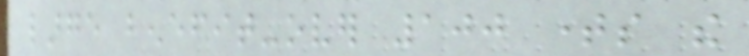large benefit-over 100 times the
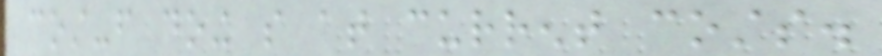cost-from doing so at current costs.
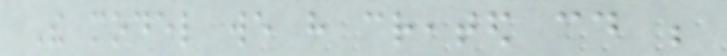The model we have created could be
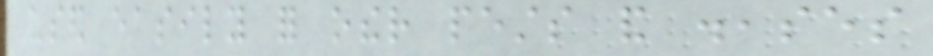used easily for other pests and diseases
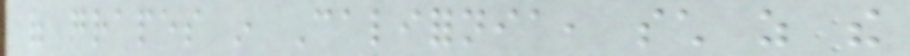of grapes in California, such as the
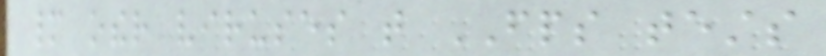many other viruses that FPS tests
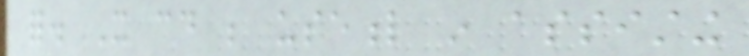for. It could be useful in assisting
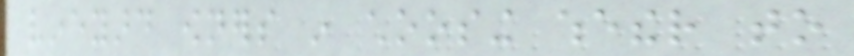vineyard owners in choosing whether to
